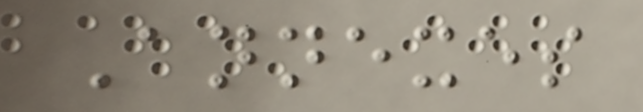Annexes
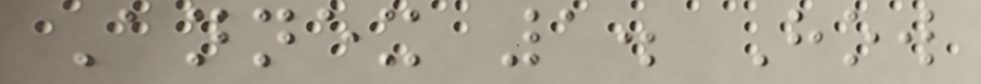Annex 1. How
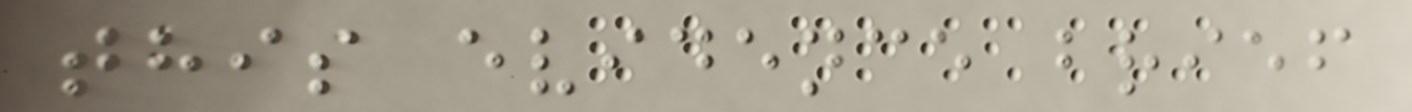this evidence brief
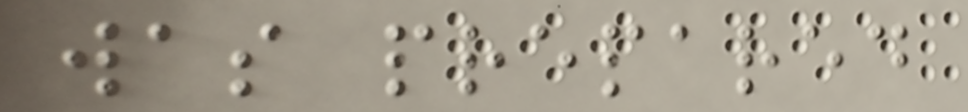was prepared
